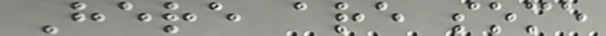Here are some
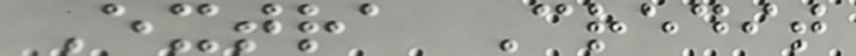Extra Credit
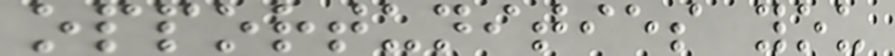opportunities you
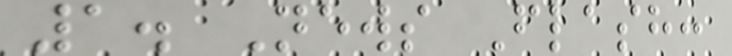1. News Flash:
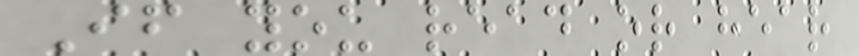If you read or hear
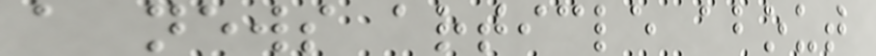a news article about
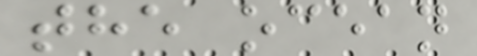the ocean
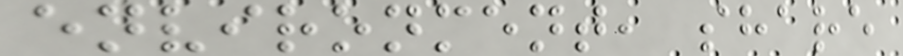environment, share
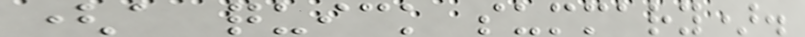(a quick summary).
